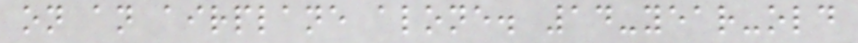on an airplane alone. 14-year-old
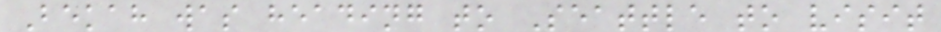Bekah was heading to Seattle to visit
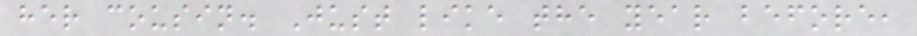her cousin. Just like the year before,
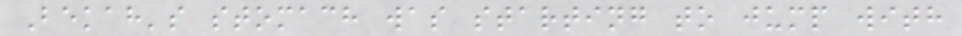Bekah's stomach was starting to jump with
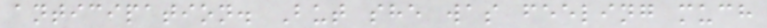anticipation. But she was feeling much
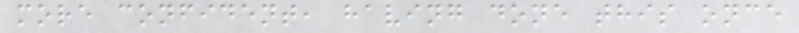more confident, having done this once
